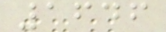1646
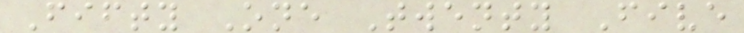Fifty One Twenty Five
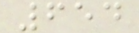654
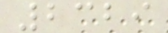2329
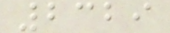2329
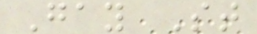Gay St
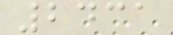2431
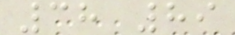38 89
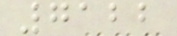7122
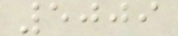5009
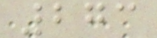273
